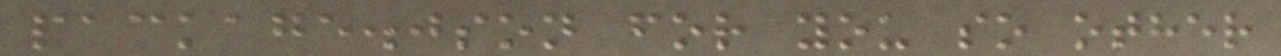package.json for you so other
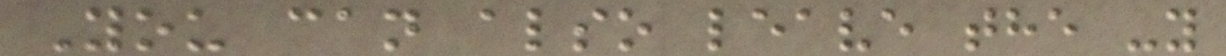You can also leave the -y
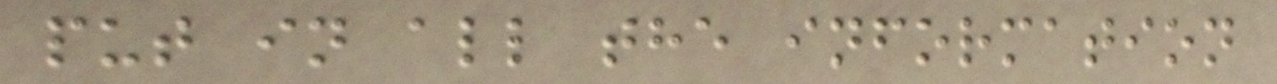put in all the information
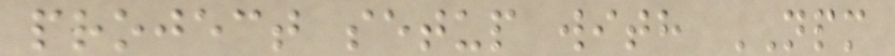project setup with NPM
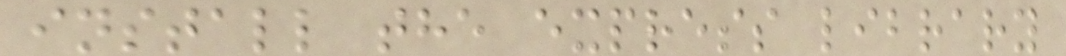install the express library
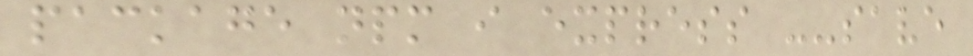package npm i express --save
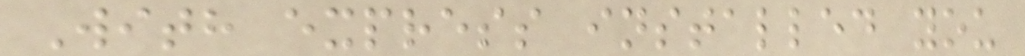With express installed you
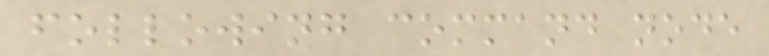following command node
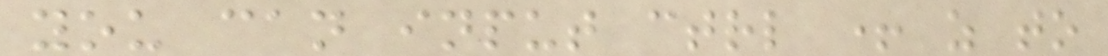you can input ctrl + z to
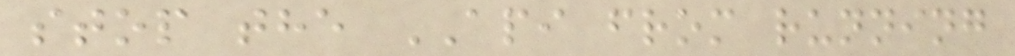stop the API from running
